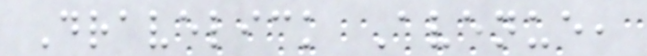Dravelick Avenue,
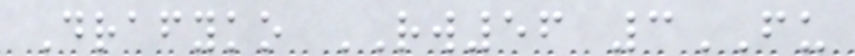Drafyko RW56 3FU
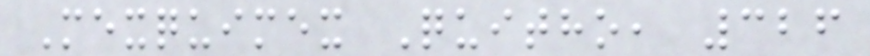Mexquimex Quitho, 326
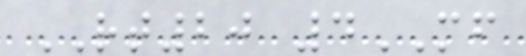RT20 4MF
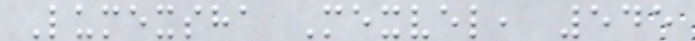Lumexsha Mexvel, 545
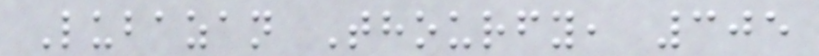Lubazan Thourfy, 305
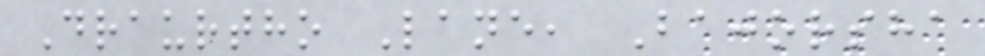Draurtho Lane, Bajorsha
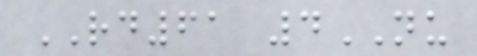RD61 4NU
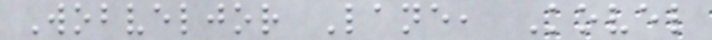Wobveljor Lane, Kovel
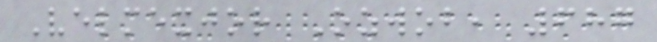Velmexjor Ozwob, 687
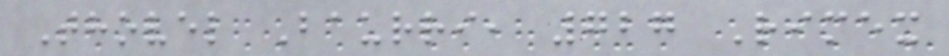Thovel Baurri, 727 Rimex
